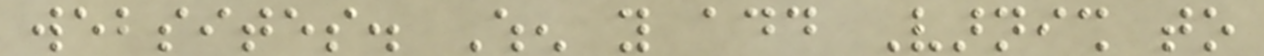websites. When you add Varnish to
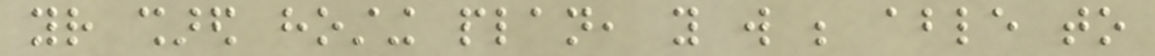your shared hosting plan, you will be able to
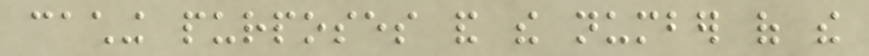caching purposes and the number of the
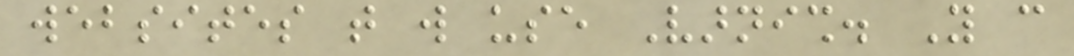websites that will use Varnish. You can
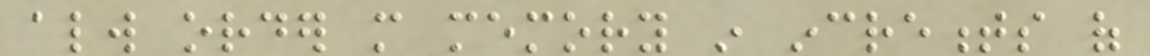always order more memory in increments of
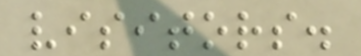visitors.
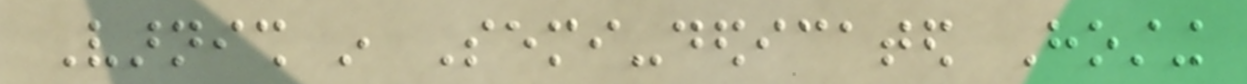Varnish in Semi-dedicated Hosting
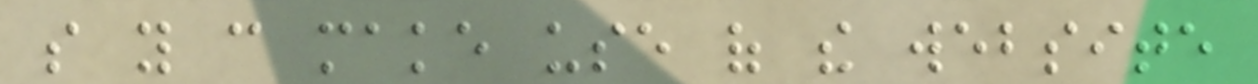so you can make use of the website
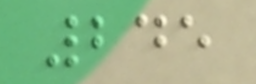245
